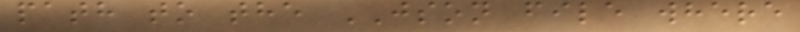path to the JSON file where
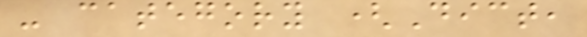- category (Dict,
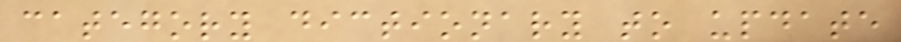category dictionary to update
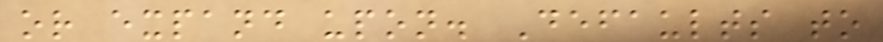or expand upon. Defaults to
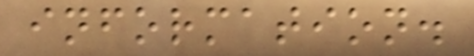information.
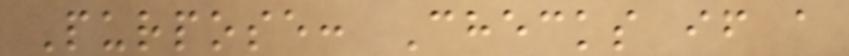Purpose: Checks if a
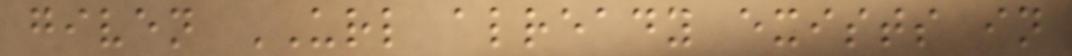given URL already exists in
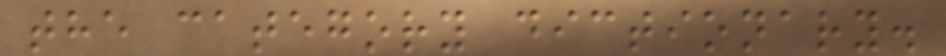the category dictionary.
